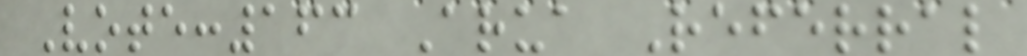Vote:163 Arua Referral
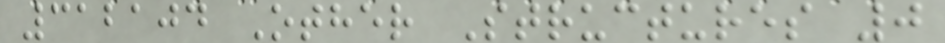312104 Other Structures 0
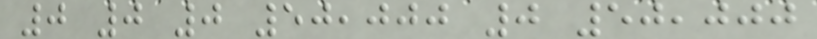0 0 0 50,000 0 50,000
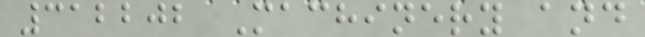312202 Machinery and
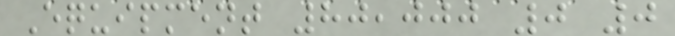Equipment 80,000 0 0
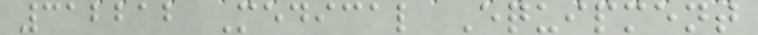312212 Medical Equipment
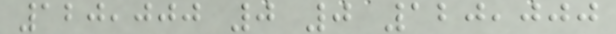120,000 0 0 120,000
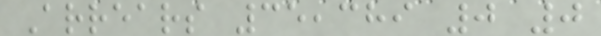Arrears 35,389 0 0
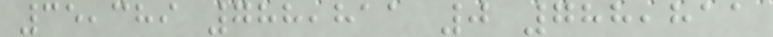35,389 788,811 0 788,811
